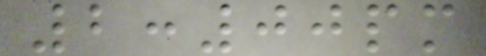2:00pm
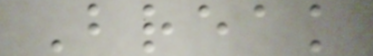Break
